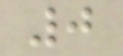0
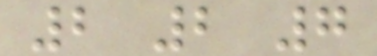2 2 7
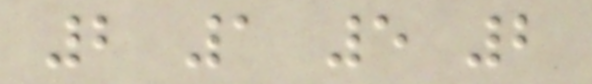2 1 5 2
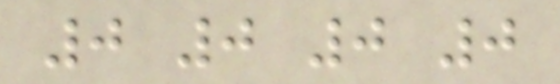0 0 0 0
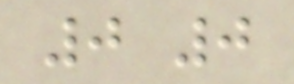0 0
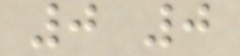0 0
